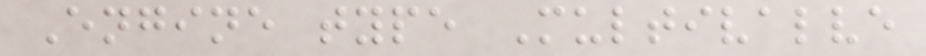Engine type Multivalve
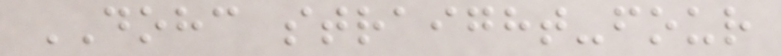DOHC straight-four
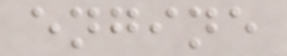engine
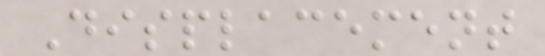Displacement
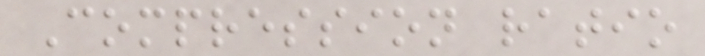Compression ratio
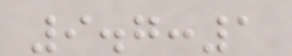9.7:1
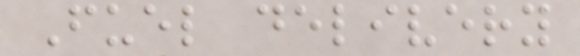Fuel delivery
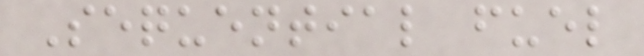Sequential fuel
